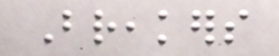Breakers
